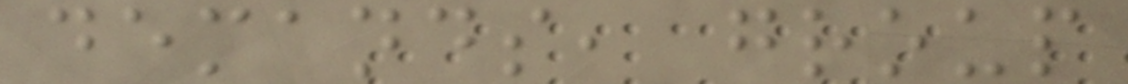demands, group
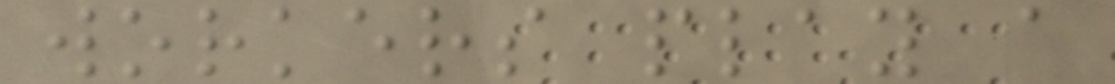workers play a
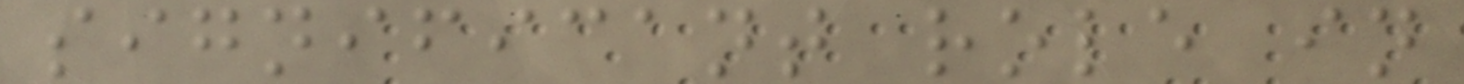significant role in
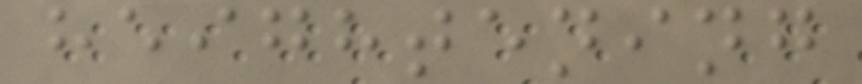heightening
